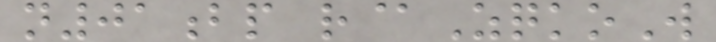n01bp r@ZqkoW
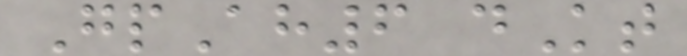GpAh6 dKt
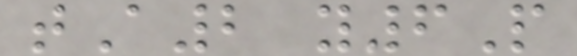tA2 y6P
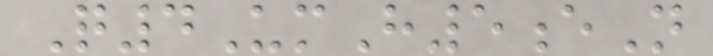Q4UmH5eN
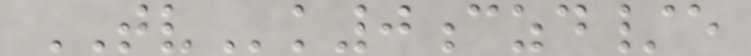TVk0czd/e
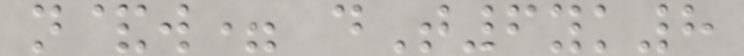n&w= dT6yk8
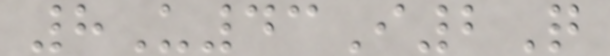8U43I2Q
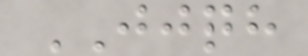JJQH
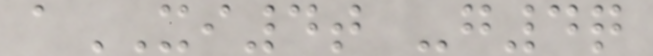aXI4t -g4q
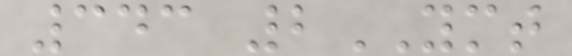343 2YMT
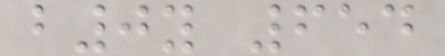b0y 654
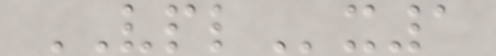VPLx1
